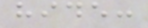hide:
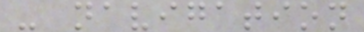- navigation
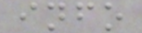info
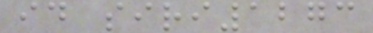id siri1273
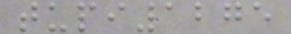tupi1275
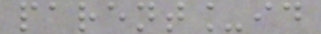parent_id
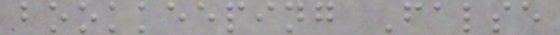bookkeeping False
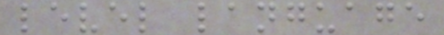level language
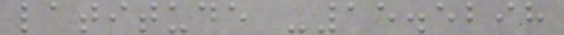latitude -15.5298
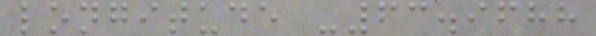longitude -63.9688
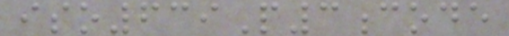iso639P3code
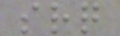srq
